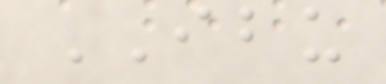IBU
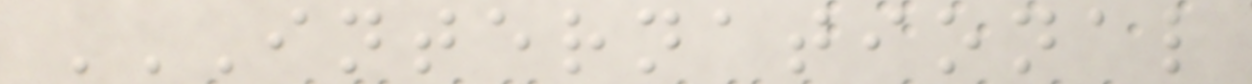INTERNATIONAL
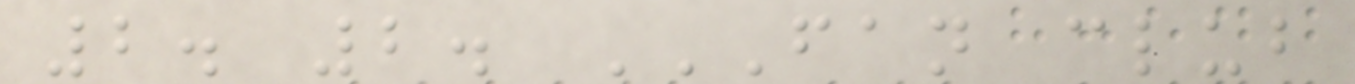2. 2. FAN CLUB
